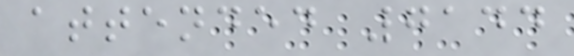attended 7144
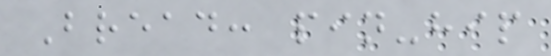Bread: pin-hip
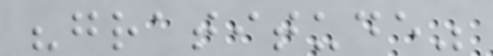"gratitude"
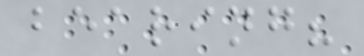bearing?
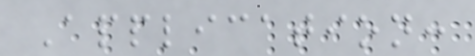Application:
